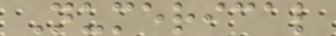Numerical
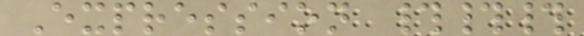Expression ###
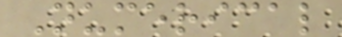Numerical
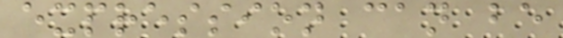expression can be
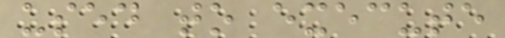used to execute
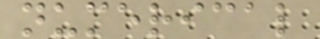numerical
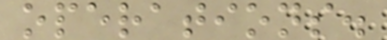operations.
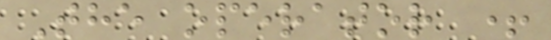The operator +
